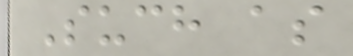Such as
